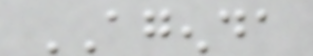AGENDA
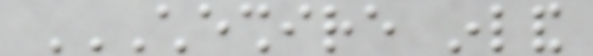CHESHIRE INLAND
